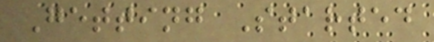Getting Started
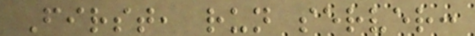First, run server:
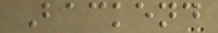Backend
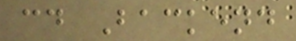cd Backend
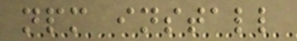npm install
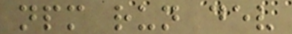npm run dev
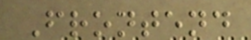Frontend
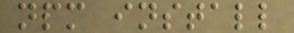npm install
